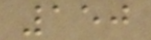150
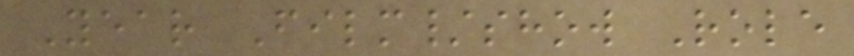Year Film/show Role
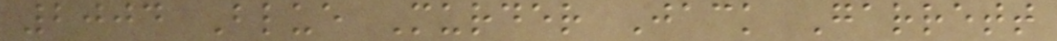2004 Blue Murder Jack Garrett
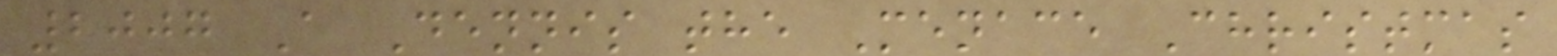2007 A Dennis the Menace Christmas
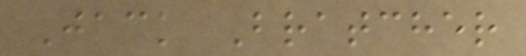Jack Bratcher
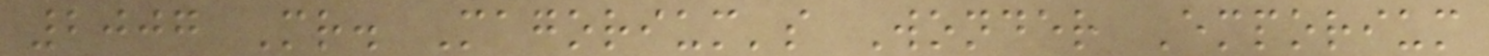2007 Mr. Magorium's Wonder Emporium
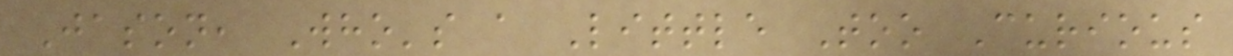Jason, Who's a Little Too Curious
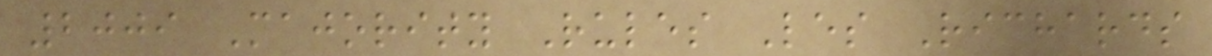2009 Majority Rules Les Richards
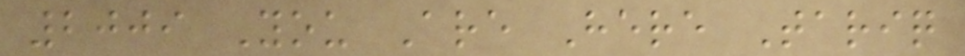2009 You Are Here Tariq
